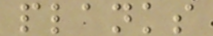planks
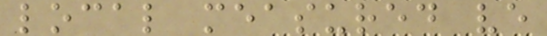local measured ve
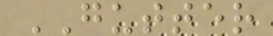GUTTER
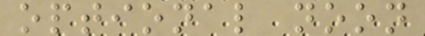optional noon
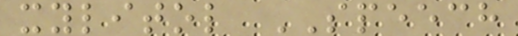xylitol SPEECH
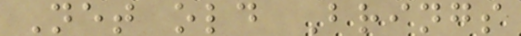Net old Brings
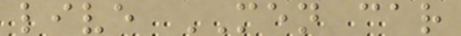live MEN car
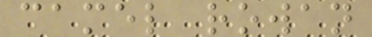camel rowan
